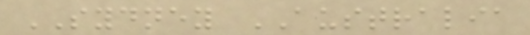SYDNEY AUSTRALIA
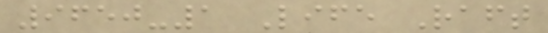9650-1 Life Raft
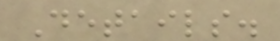Details.
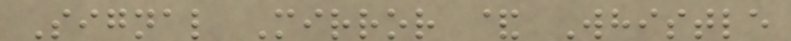Signal Mirror & Whistle
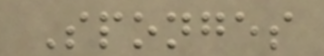Sponges
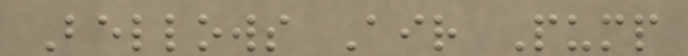Bellows Air Pump
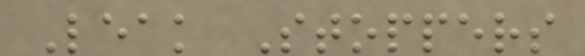Leak Stoppers
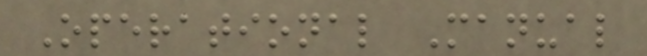Operational Manual
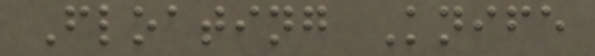Floating Knife
